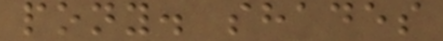pony. shades
